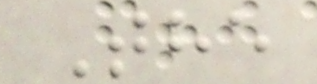The
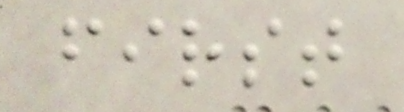first
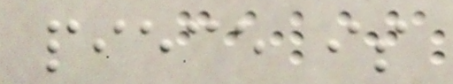piece is
